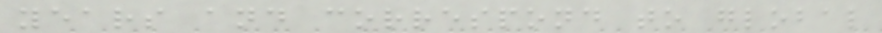years and correspond to global
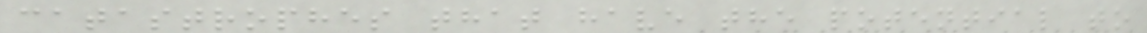catastrophes that have the potential to
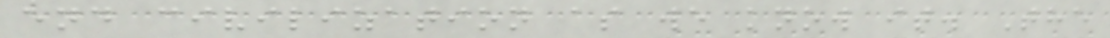end civilization as we know it. The
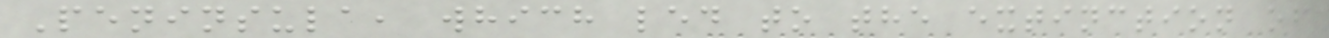Peninsula, which led to the extinction of
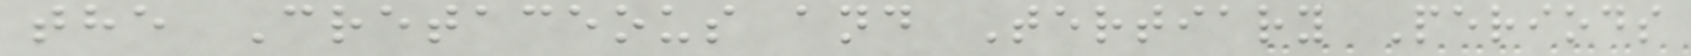the Cretaceous and Tertiary Periods
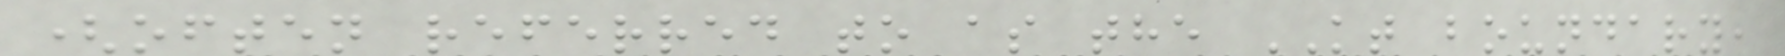(often referred to as the KT boundary,
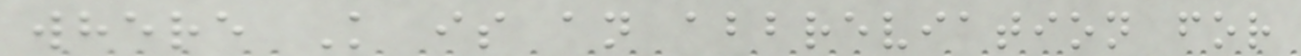where K is an abbreviation for
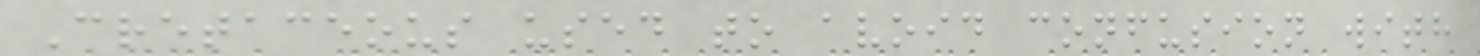Cretaceous used to avoid confusion with
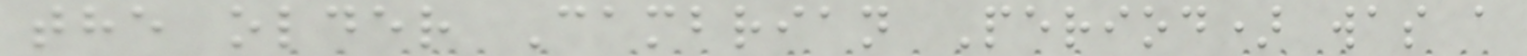the older Cambrian Period) was a
